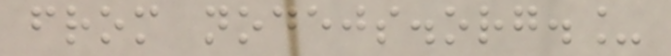from nodejs.org._
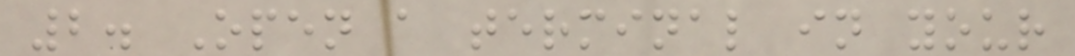2. Open a terminal in your
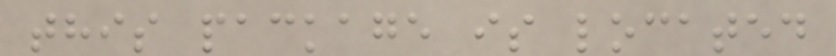this package is located
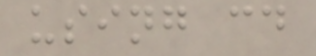using cd
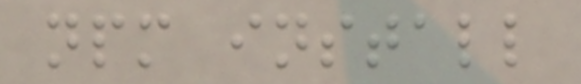npm install
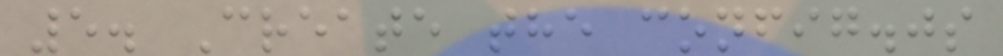5. Create the config.js
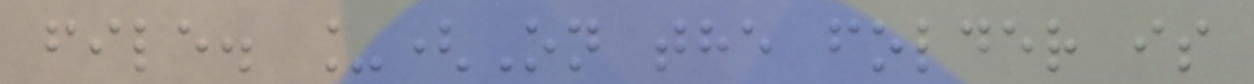file. _(On the folder is
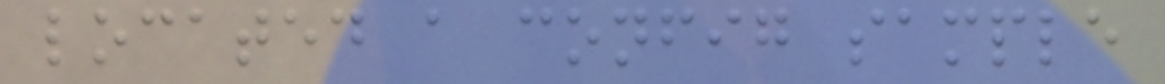located a config sample
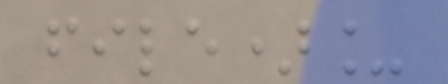file)_
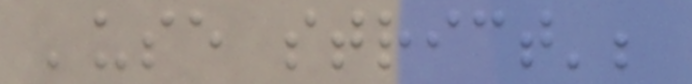'use strict';
